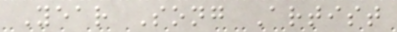Year Song Artist
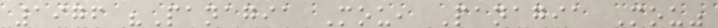1976 "Panagia Mou, Panagia Mou"
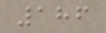186
